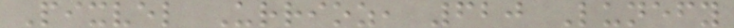Pixvel Urrioz, 620 Lunefy
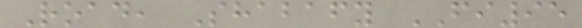Road, Shabafy FI95
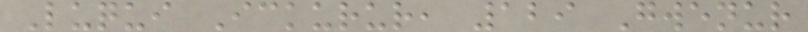Luqui Ickurur, 129 Gwenur
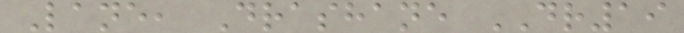Lane, Drashane DR19
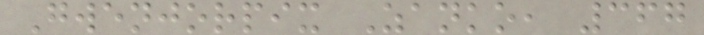Gwenjorpix Zanko, 367
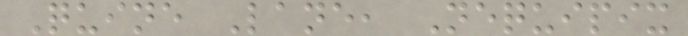Quine Lane, Nequipix
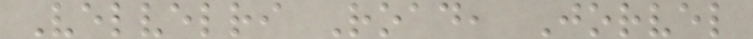Velvelri Road, Jorvel
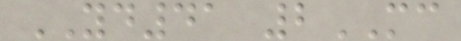YD41 2MC
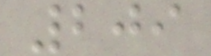209
